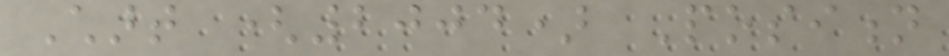Chart (2004) Position
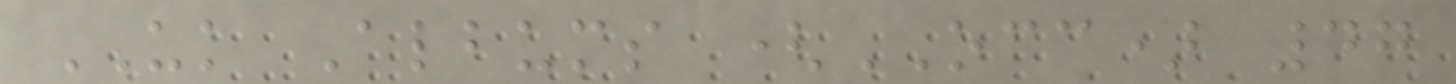UK Albums (OCC) 47
